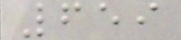659
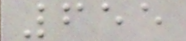655
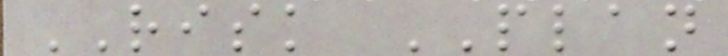RISK PLAN
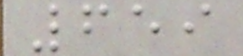659
